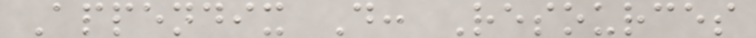Appendix D: Resources
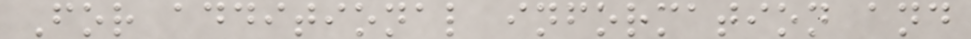For additional information and
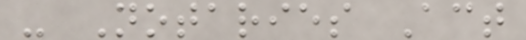- Notaries Act
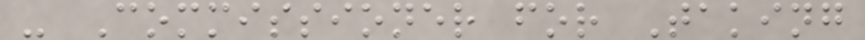- Commissioner for Taking
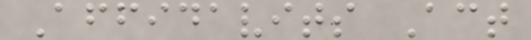Affidavits Act
